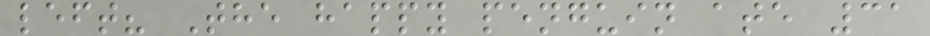left? The happy penguin ate 31
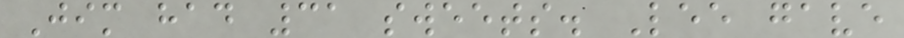Jim had 31 sweets. Lee gave
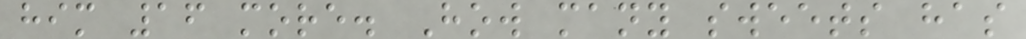him 16 more. How many sweets has
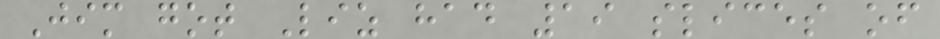Jim got Liz had 19 slices of
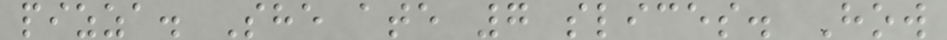pizza. She ate 7 slices. How
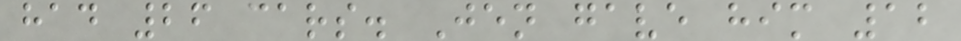had 26 cars. Jen gave him 12
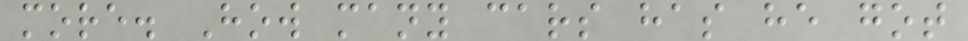more. How many cars has he got
